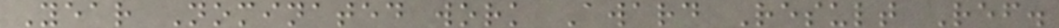Year Nominated work Award Result Ref.
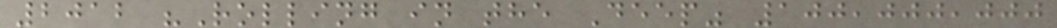2012 "Rolling in the Deep" 100,000,000
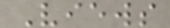Views
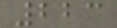223
